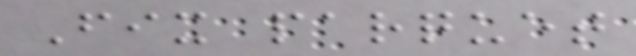Fix parquet
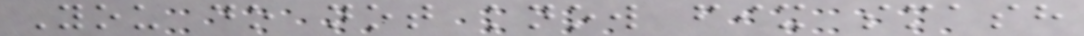You do not know fix smash
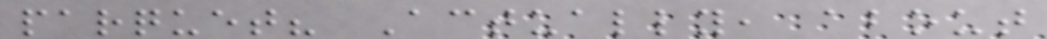parquet? Actually, about
